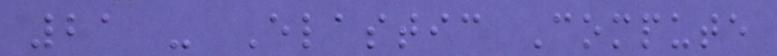21 - Elastic Compute
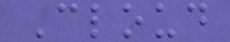Cloud
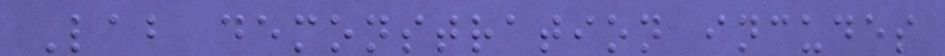Lab demonstration incudes
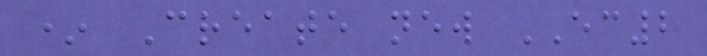* Create new EC2
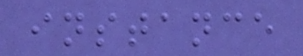instance
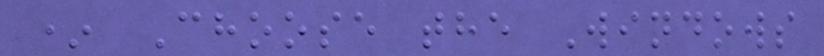* Choose the Windows
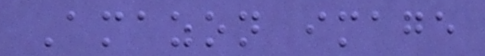Amazon image
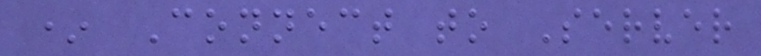* Connect to Server
